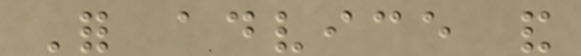For advice and
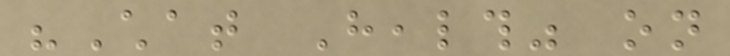"Chat Health" on
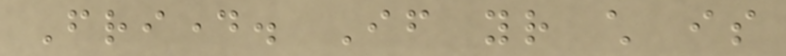Friday. If your child is
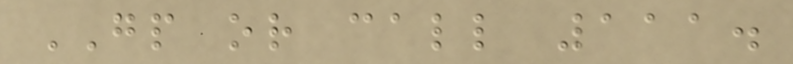GP or call 111.
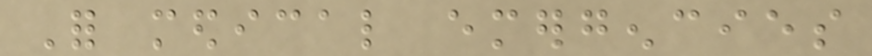For medical emergencies
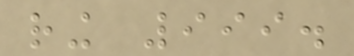ring 999.
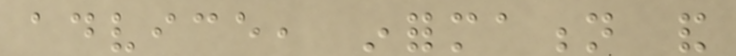advice, information and
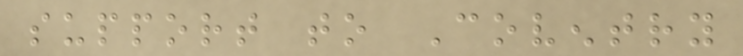support to Coventry
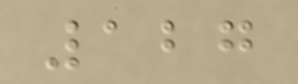127
